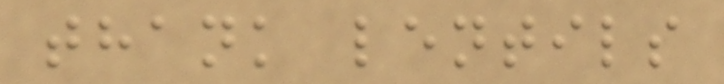thank lentils
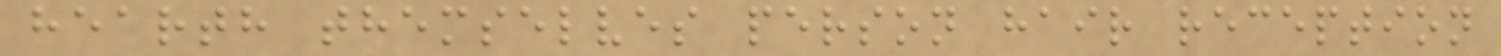hearth themselves person hair reception
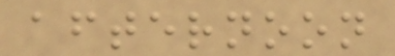afternoon
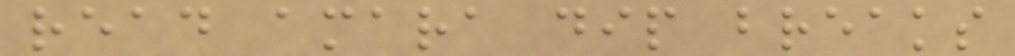read amara dip breaks
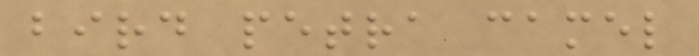bird petra camel
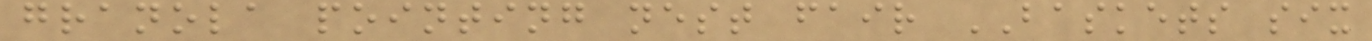granola pointing nest fair BASKETS six
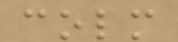colm
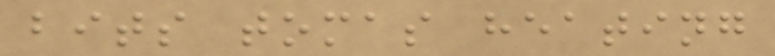bits tomas heating
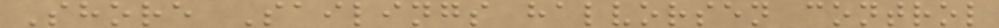Shore Sailings halvorsen control
